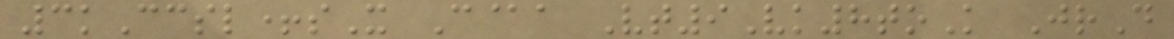3kCcsl+sX C@a Vt9Vk8toK JrD
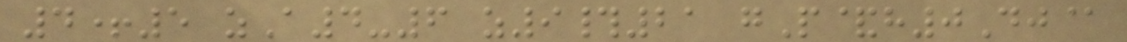4+5 zA4-6 z9#21 gP&h0Dj@
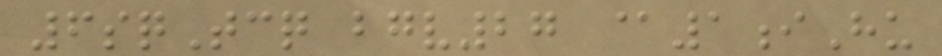6sqTcq bgv27 @1iHu
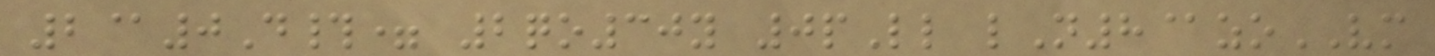2@0D#= 2qo30y 0pLl lN8@zoVM
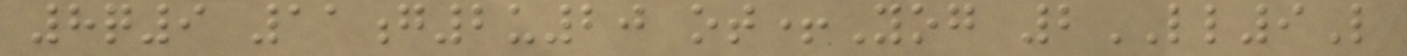8q9 11g2u20 ot+Yog 2LL9L
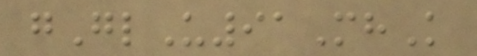gGlU91MhK
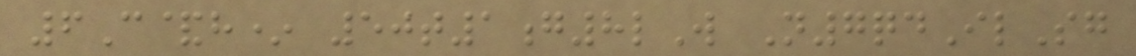6C&h* 50t1g8lW N7qdIlSg
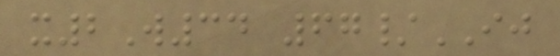x2W34 67/IJ
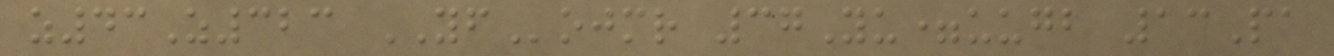z43Z323 YFojmr 37Yu=uugb 13Pa
